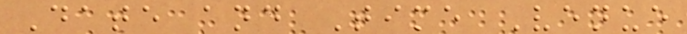Date and Time Venue
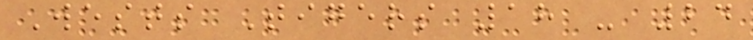Wests Tigers 18 - 24
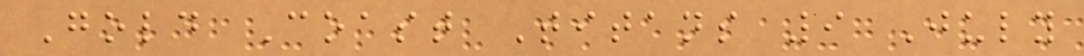Gold Coast Titans 9 July
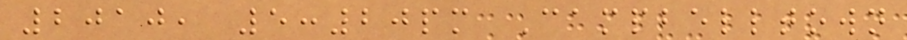2010, 5:20pm Campbelltown
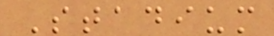Stadium
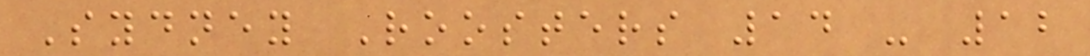Sydney Roosters 14 - 12
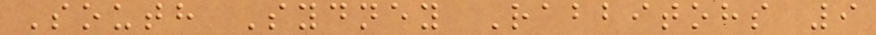South Sydney Rabbitohs 9
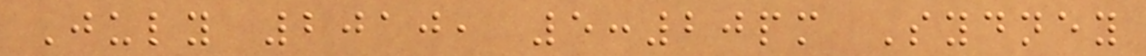July 2010, 5:20pm Sydney
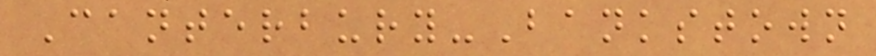Canterbury-Bankstown
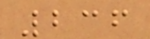236
